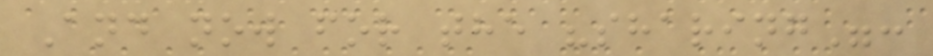And now for the "sharing":
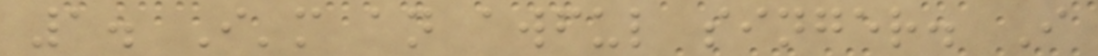1. I'm an awful singer. I
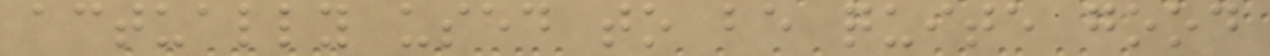actually used to be quite good
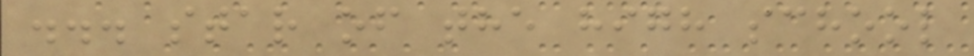... star of the high school
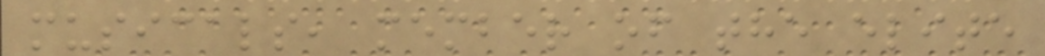musicals, member of the elite
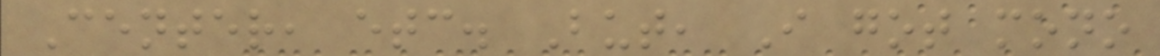Center, etc. But, I got mono
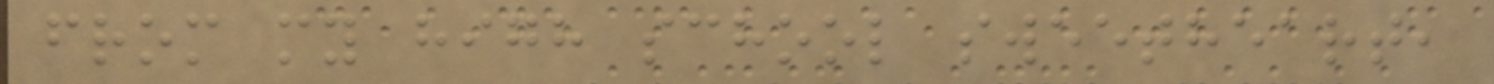from my high school sweetheart,
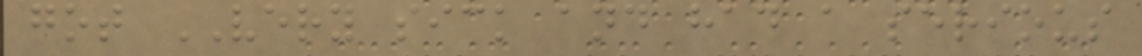got VERY sick and had a serious
